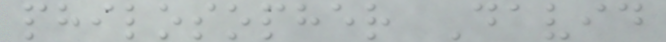philosopher David
